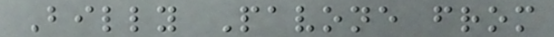Billy Pavone from
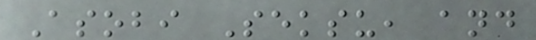Asobi Seksu, and
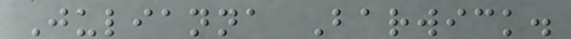Julianna Barwick.
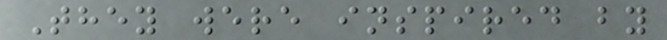They were inspired by
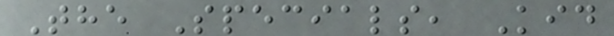The Specials, Kid
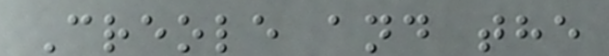Creole and the
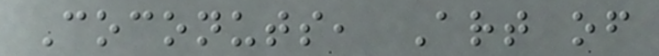Coconuts, Art of
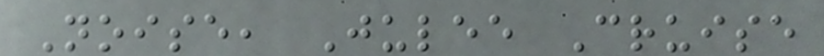Noise, Julee Cruise
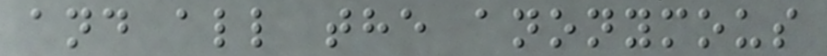and all the anonymous
